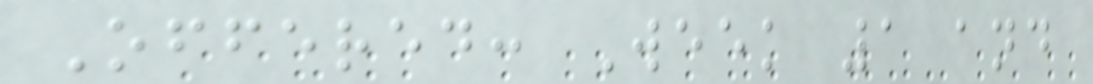Offered: Week 1 and
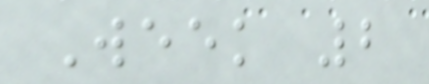Week 2
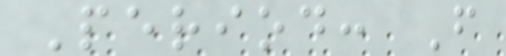Period: F
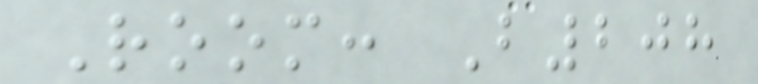Room: B208
